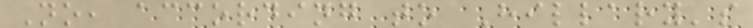No, according to Hillary's
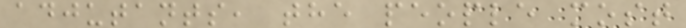adjutants, the people most
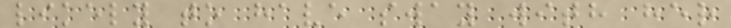likely to have sway with her
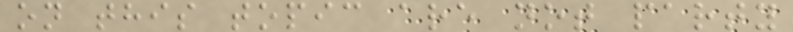on this topic are not party
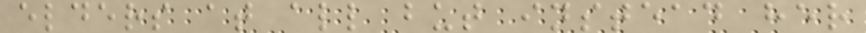elders at all but instead her
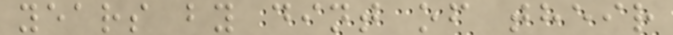years by dint of their
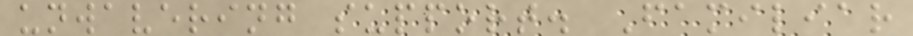unwavering support. Familiar
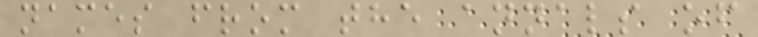names from the annals of
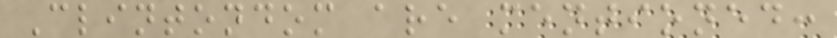Clintondom are mentioned:
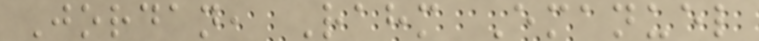Jordan, Rahm Emanuel
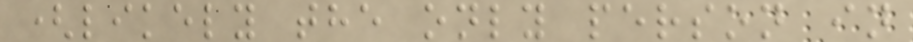(likely the only person in
